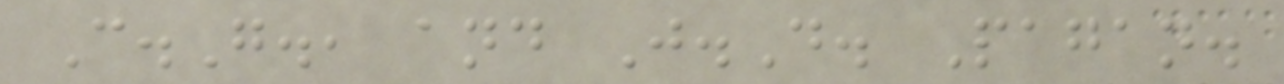C.G., and J.D. Pagan.
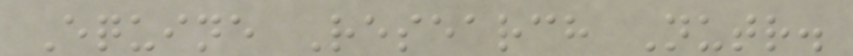Equine Research Nutr.
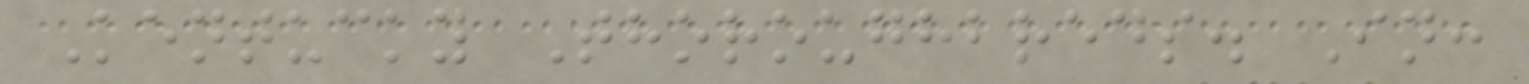Kentucky Thoroughbreds. In:
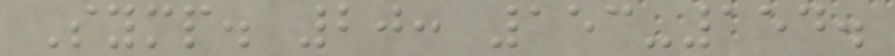Symp. 20: 153-154.
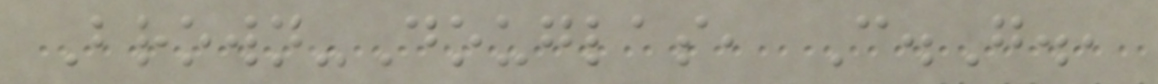Brown-Douglas, C.G.,
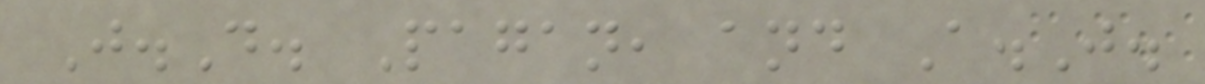J.D. Pagan, and A.J.
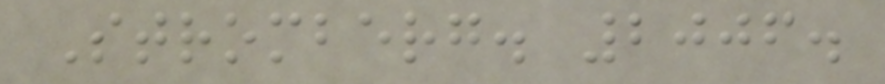Stromberg. 2006.
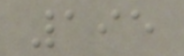195
